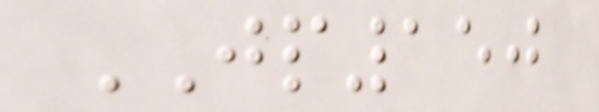JP150
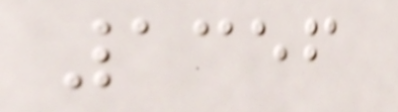1356
